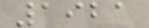1921
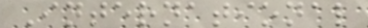International
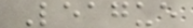League
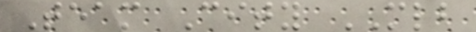Team City MLB
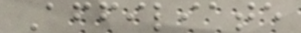Affiliate
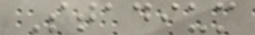Stadium
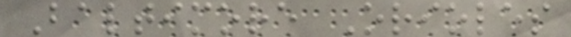Baltimore Orioles
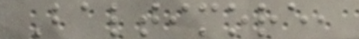Baltimore,
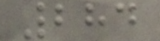284
